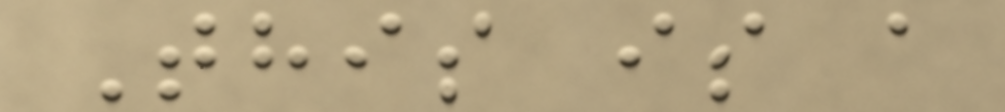This is a
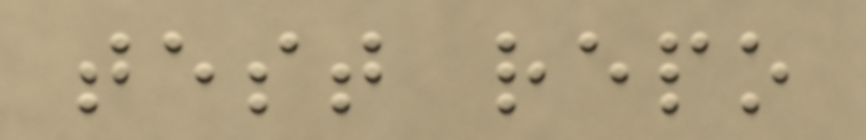test repo
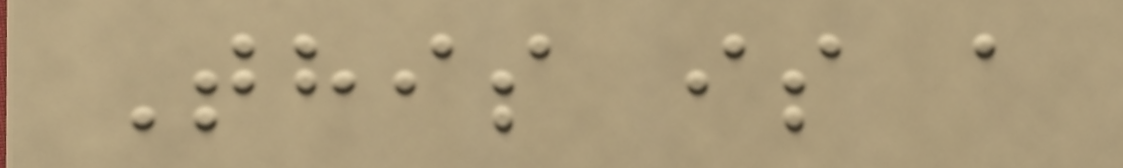This is a
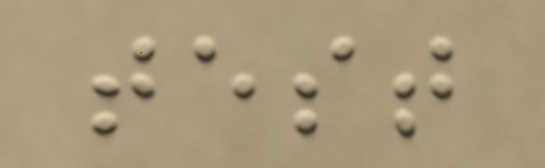test
